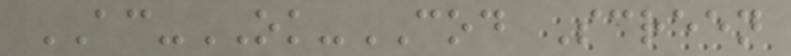AC-OK-COD Screen
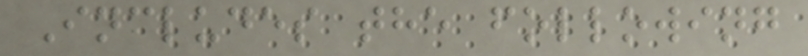Includes the following
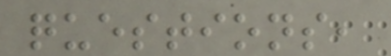questions,
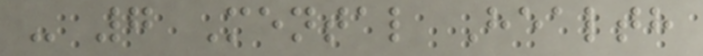- 7 Mental Health
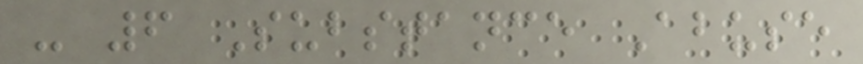- 6 Substance Abuse
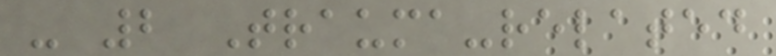- 2 Trauma-related
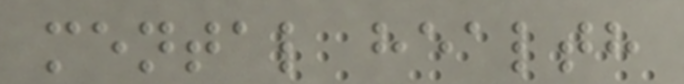mental health
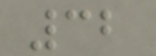32
